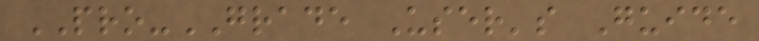PRO-GRADE User's Guide
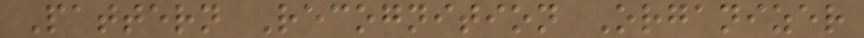Pattern Recognition Organizer
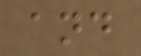and
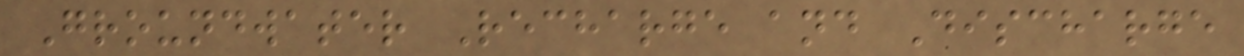Groundwater Recharge and Discharge
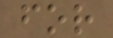for
